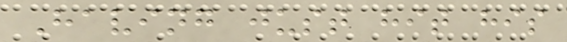Having just hit his
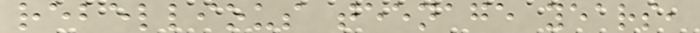rebellious teenage years,
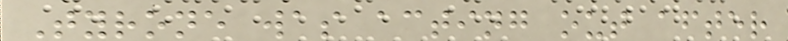Tyrone was acting out after
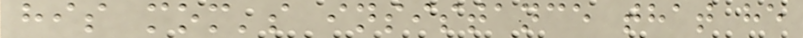his mom's insistance that he
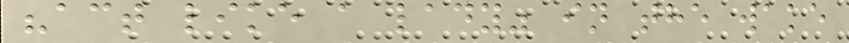"act like a lady" in the wake
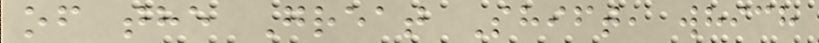of the Great Shift, which
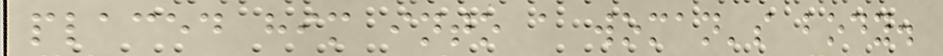placed him into a woman's body.
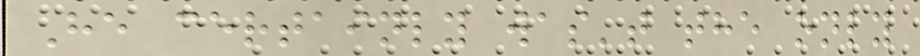He certainly was't the only
